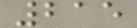215
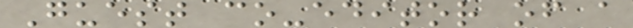Guest co-editor of a
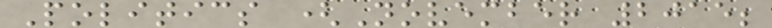Politics (November 2015;
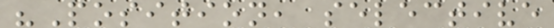"Position, selective
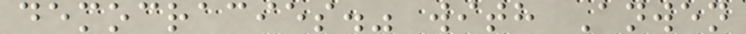democracies." with Anwen
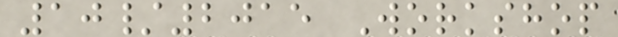10/2015 Workshop
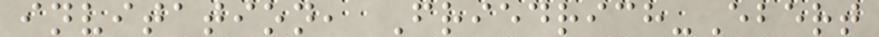invitation, Friedrich-Ebert
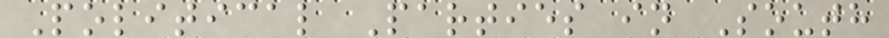Political Parties in South
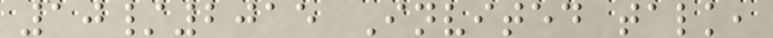10/2015 Invited talk,
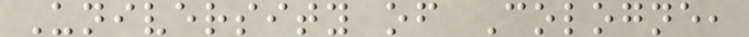University of Cologne,
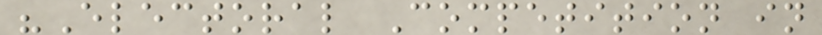"Electoral Competition in
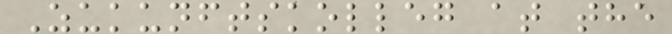Zukunftskolleg at the
